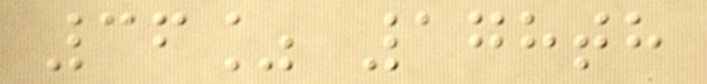36% 178th
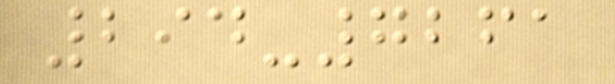294-7261
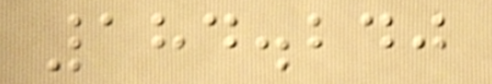184.240
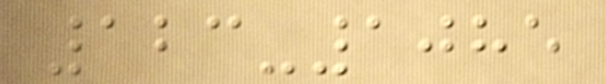123-1085
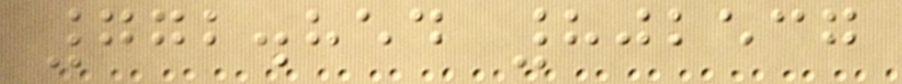772.854 802537
